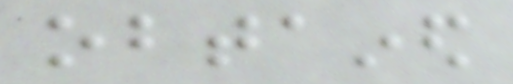obtained
